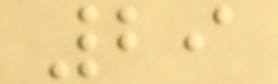29
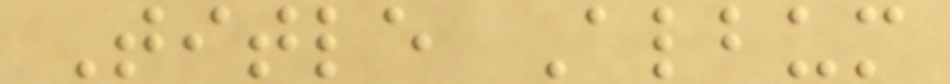Title Album
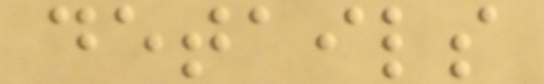details
